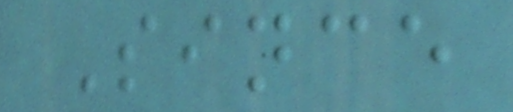Since
